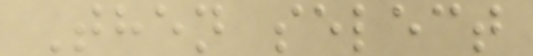Then select
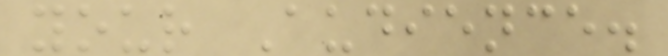your Audience.
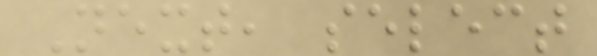Next, select
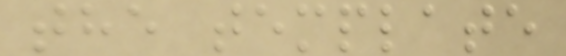the template
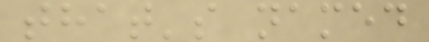that's named
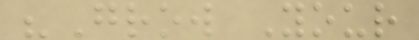"Grow Your
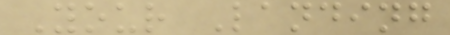Your Landing
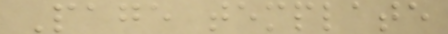Page template
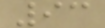93
